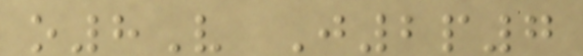o8V J2p7
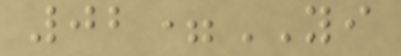02=YI
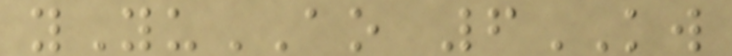yYuAO 6KW
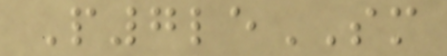P7leSM
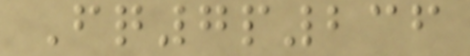Fq7p236
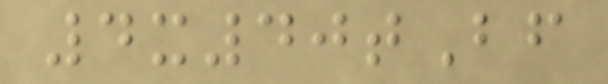4x40tBf
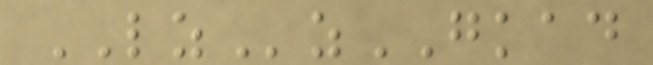LZzGKAD
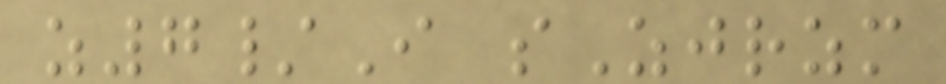z7/I sZjrzm
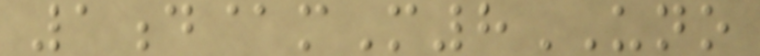1d@mM8UNO
